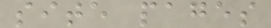site pages
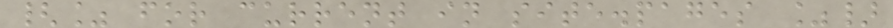{% for current in site.pages %}
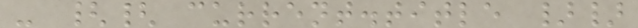- {{ current.title }}
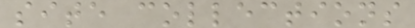site collections
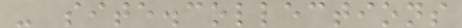- site.collections
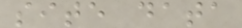site data
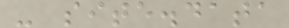- site.data
